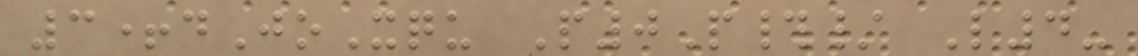3+dJoXqu P0P#/ L4-
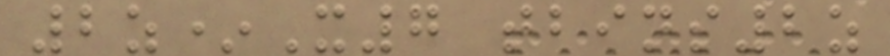2z*X7 tbins2z
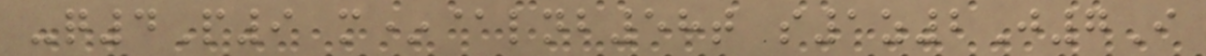-q4P9 m*@lnb58t s1z2J7I
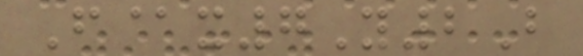F@x7Y2B
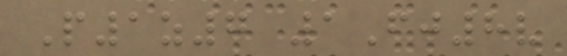P1z7 1Fj8v
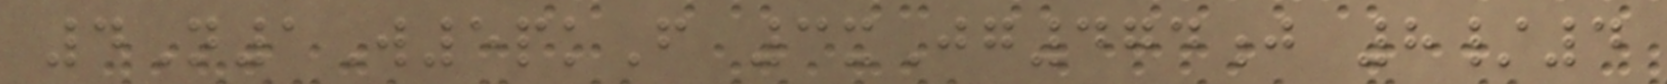4N1W5pkF 3xJg474j 8/4
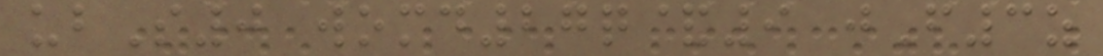ubS0 womd27q&9 jF3z
